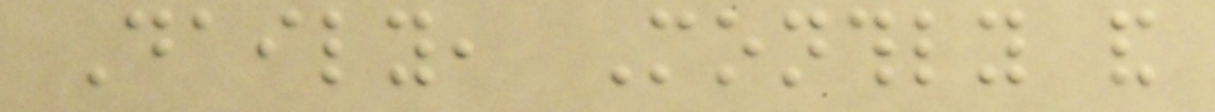Daily, Monthly and
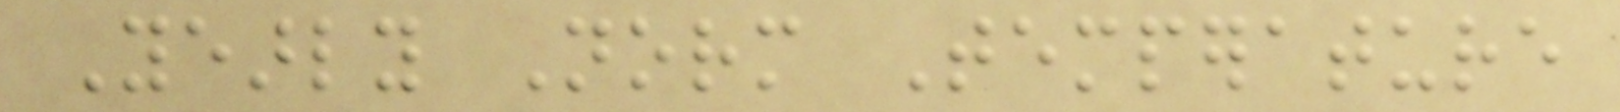Yearly Norm Temperature
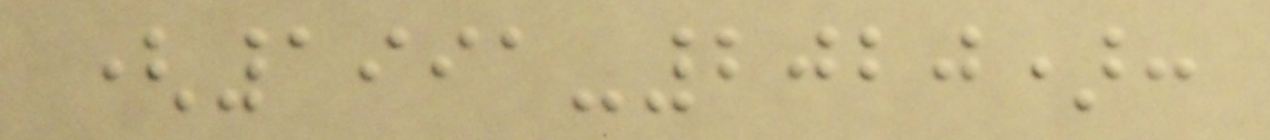(1991-2020):
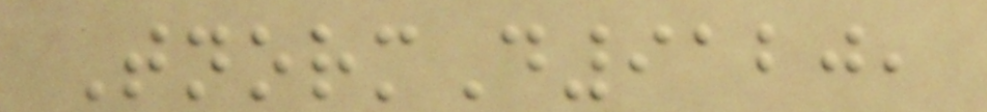TnormD9120,
